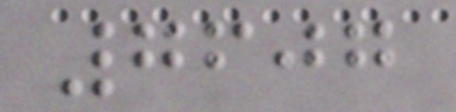7607
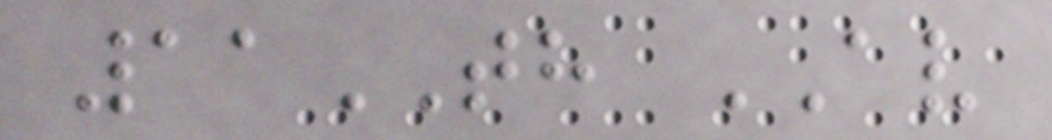11TH AV
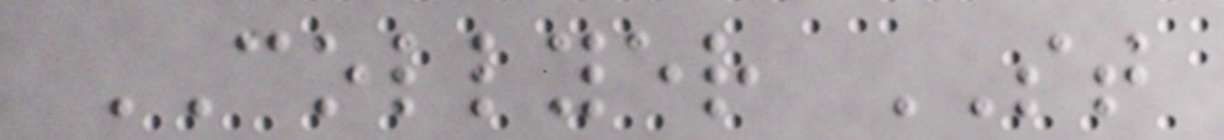COLLYER ST
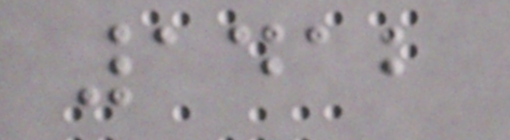1412
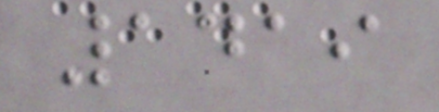1419
